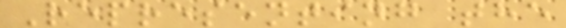Representing the
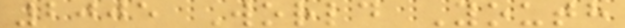2005 World Youth
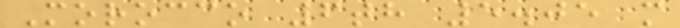Morocco 6th 5.05 m
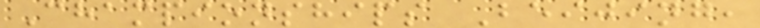Championships Beijing,
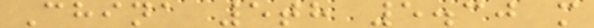China 5th 5.30 m
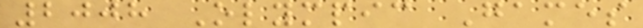2008 Olympic Games
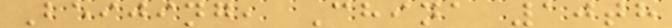Beijing, China 10th
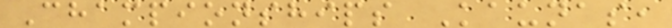Championships Kaunas,
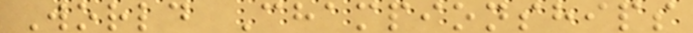World Championships
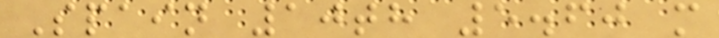Spain 10th 5.60 m
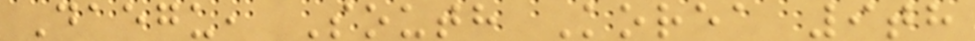Daegu, South Korea 9th
